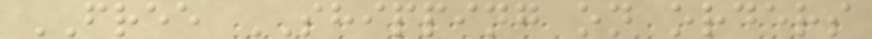FREE SHIPPING on orders
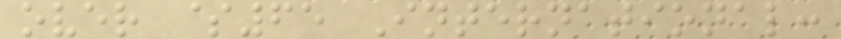over $65 International:
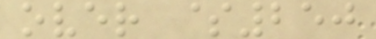over $250
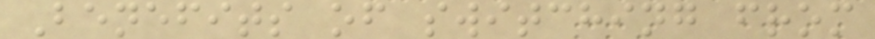Benefits of switching from
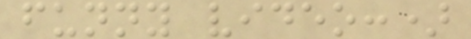funny video:)
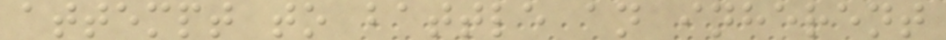attempt to battle an inherent
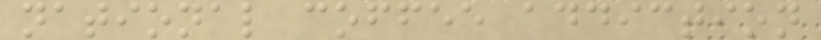national coffee addiction
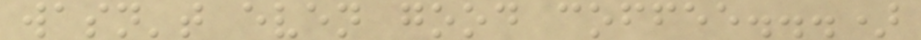wasn't even good coffee...)
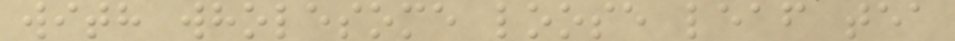with wholesome loose leaf tea
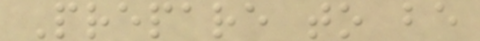Prepare to be
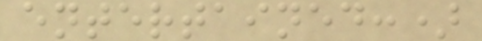entertained:)
